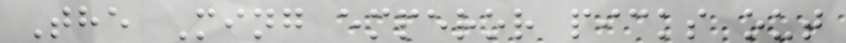The Ming emperor picks out
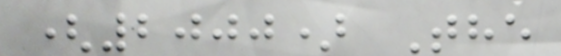(2000) The
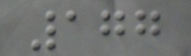177
